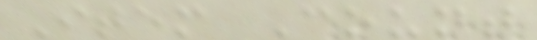Item Count
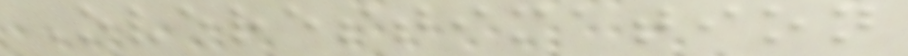Overestimation
